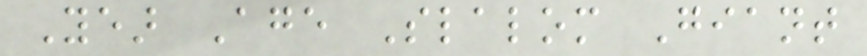Year Age Slalom Giant
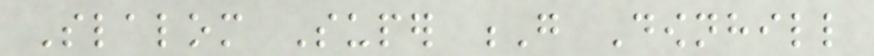Slalom Super G Downhill
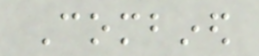Combined
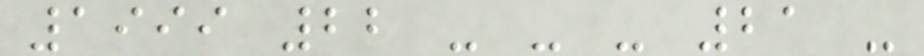1999 22 - - - 21 -
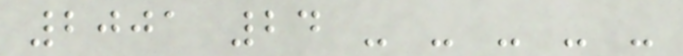2001 24 - - - - -
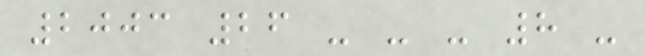2003 26 - - - 8 -
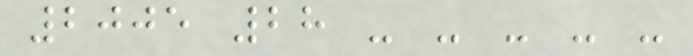2005 28 - - - - -
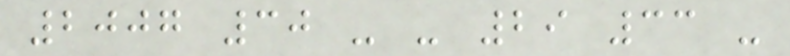2007 30 - - 29 33 -
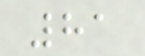81
